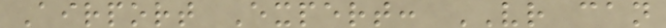Airport Expert: VR can
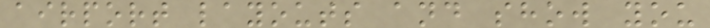airport layouts and show you
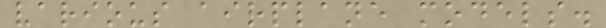various airplane models.
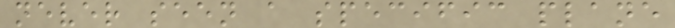never seen a specific plane
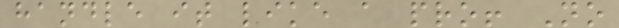handle it like a pro! No
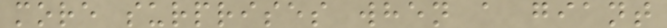more surprises when a giant
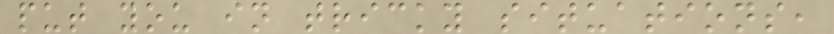put you in tricky situations,
